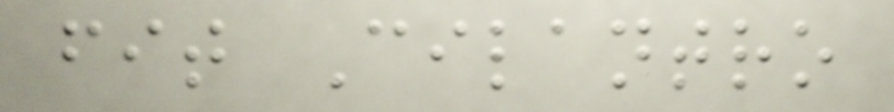fit Cilantro
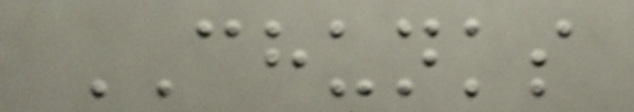CHUNKS
